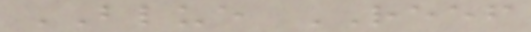BLUE REEF
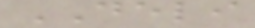DELI
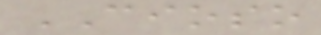CIOSO
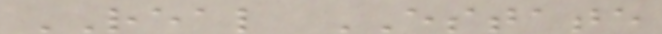REAL ESTATE
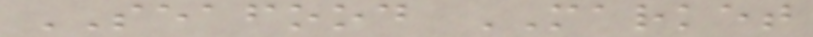SEAFOOD MARKET
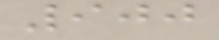900
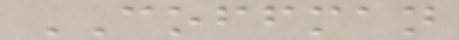COFFMAN
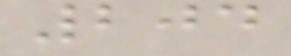204
